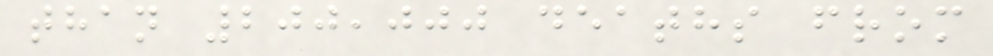than 200,000 deaths from
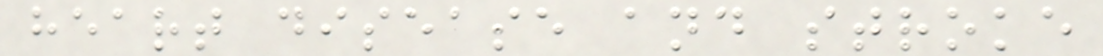heart disease and stroke
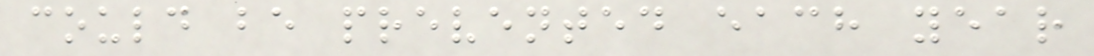could be prevented each year
